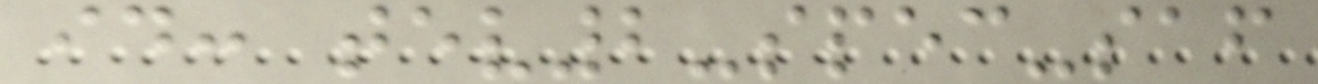id: tev2-spec-saf
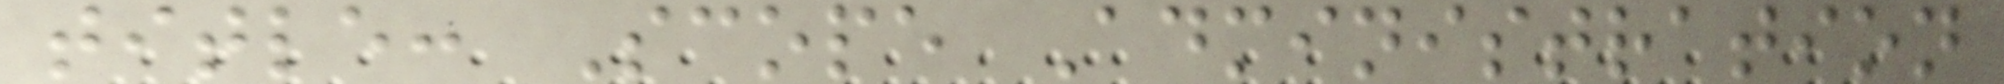title: Scope Administration
